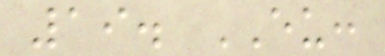19. EU:
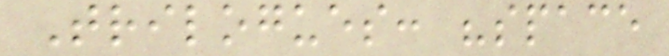Trilogues: "space
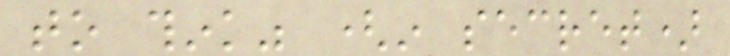to think" (in secret)
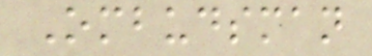Ombudsman
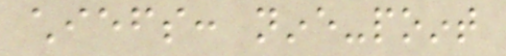chiefs: nine-point
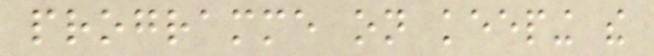programme on keeping the
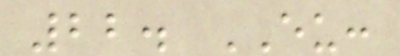22. EU:
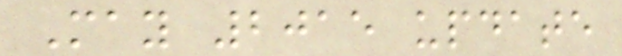May 2015 update
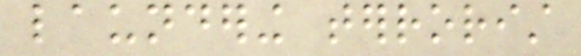laundering terrorist
